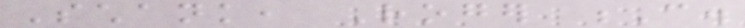Schank, Roger C.
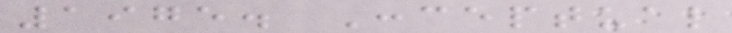1975. Conceptual
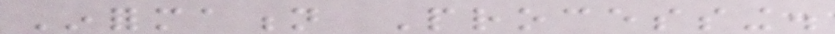Information Processing.
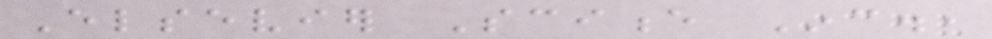Elsevier Science Inc.,
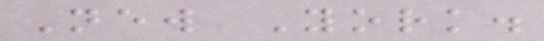New York.
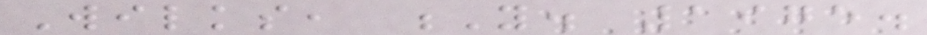Wilks, Y. 1975.
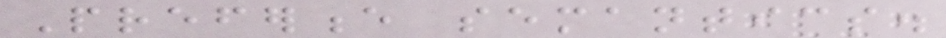Preference semantics.
